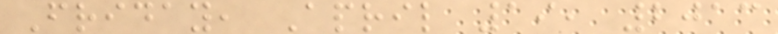Friday, April 19, 2013
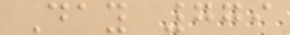Day 779
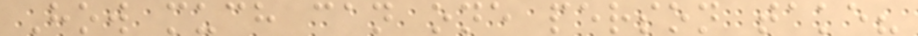How much can one person take?
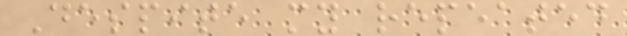Despite my repeated
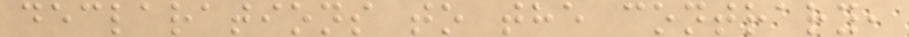declarations to the contrary,
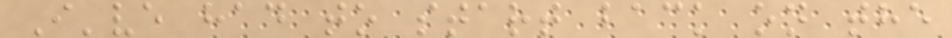I've had to start back on the
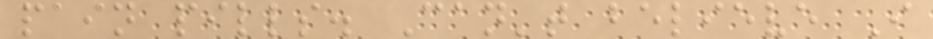pain pills. Can't believe I
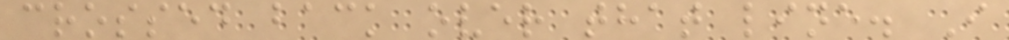crossed back over that line. I
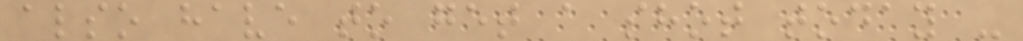also have to get a shot today -
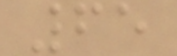65
